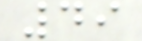49
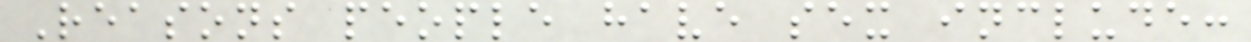Reasons people have sex include:
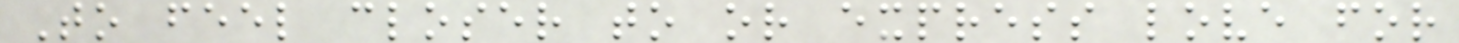To feel closer to or express love for
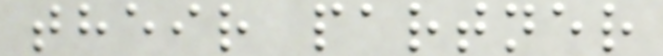their partner
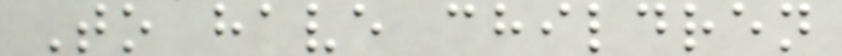To have children
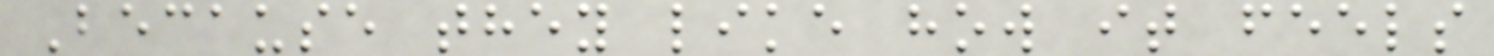Because they like how it feels
